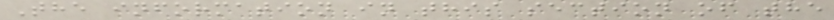The information in this section of the
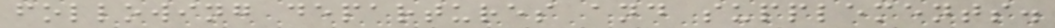following departures and supplements.
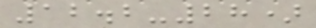12.2-28)
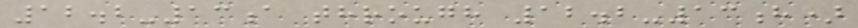12.2-13a through 12.2-13h)
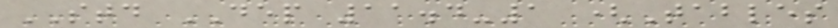STD DEP 11.4-1 (Tables
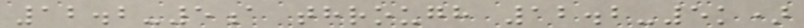12.2-5a through 12.2-5k)
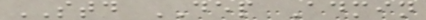STD DEP Admin
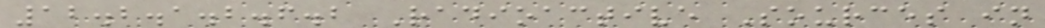12.2.1.2.6.2 Radioactive Sources in
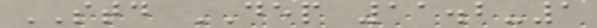STD DEP 11.2-1
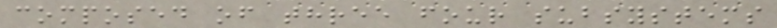composed of three four subsystems
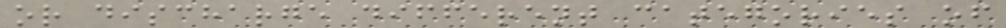or discharge different categories of
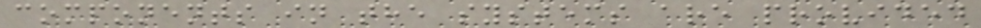components in the systems are provided
